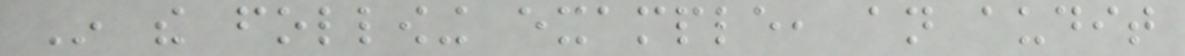In the following example, an audit
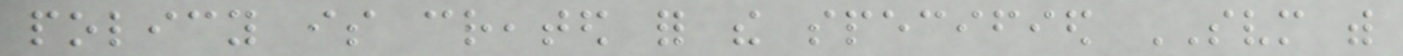policy is created for the specified SVM with
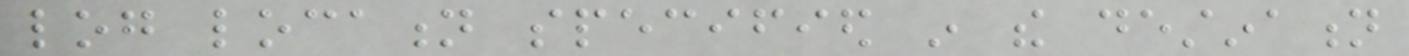log location specified in the destination
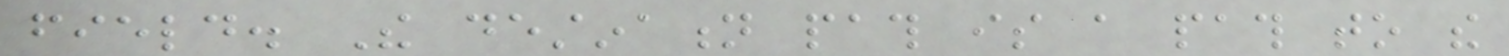field. The destination path is a path to the
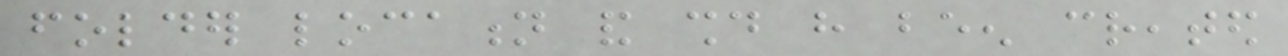folder location and should have been created
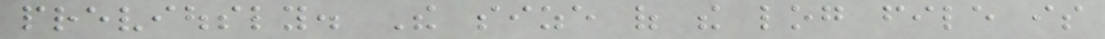previously. The size of the log file is
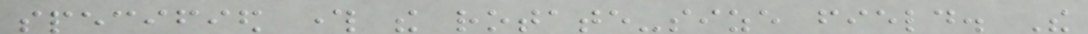specified through the rotate-size field. The
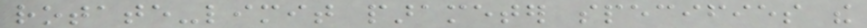rotate-limit parameter specifies the
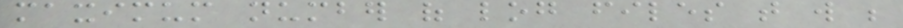maximum number of log files that will be
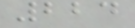224
